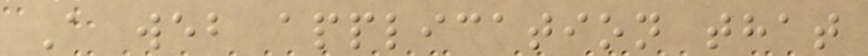A web application that
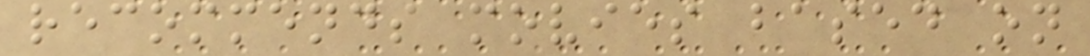recommends movies based on
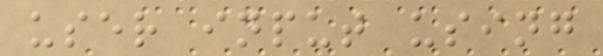user input using
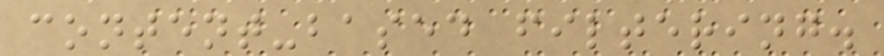content-based filtering.
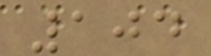104
